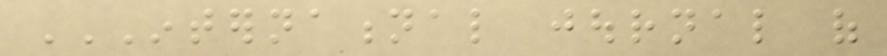INTERNATIONAL JOURNAL OF
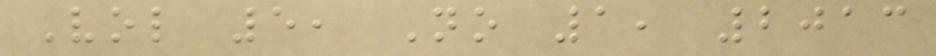Vol 5, No 1, 2013
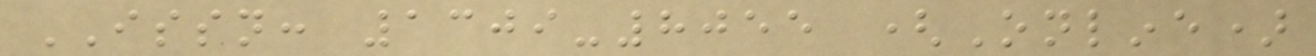ISSN: 1309-8055 (Online)
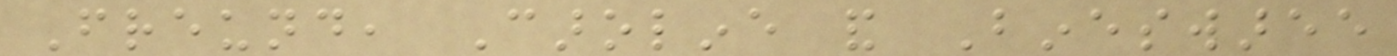Freund, Caroline and Bineswaree
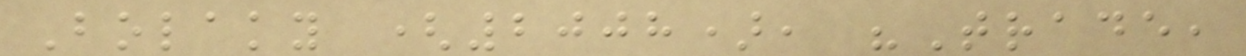Bolaky (2008), "Trade,
